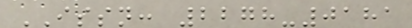ISSN: 2278-0181
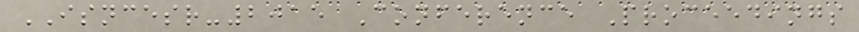ISNCESR-2015 Conference Proceedings
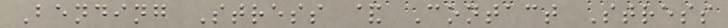Bending Stress & Contact Stress
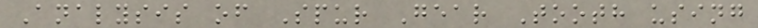Analysis of Spur Gear Tooth using
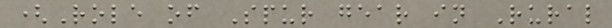(Role of Spur gear in Rural
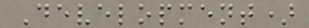Development)
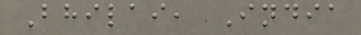Bhilai, India
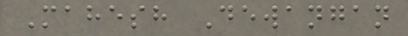Mahesh Dewangan
